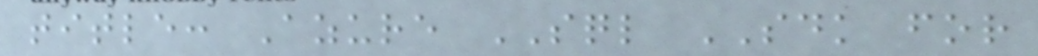title: Azure SQL SDK for
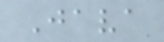Java
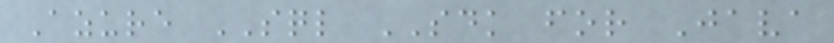Azure SQL SDK for Java
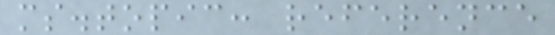ms.topic: reference
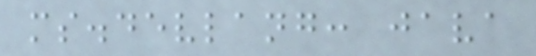ms.devlang: java
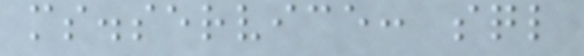ms.service: sql
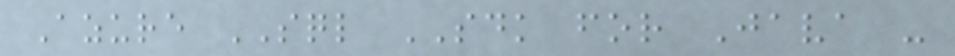Azure SQL SDK for Java -
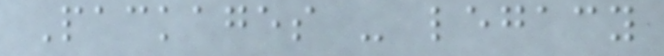Packages - legacy
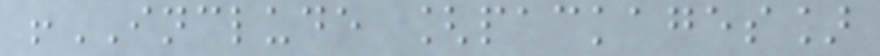!INCLUDE [packages]
